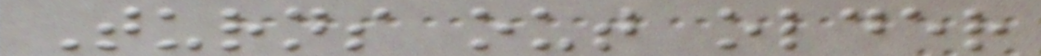Turns out older
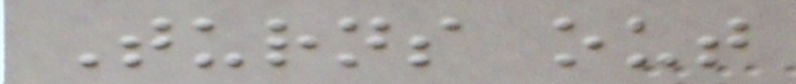Turns out
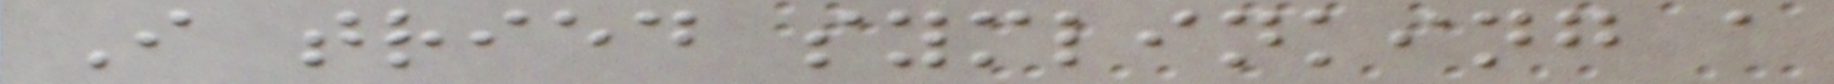I tried symlinking a
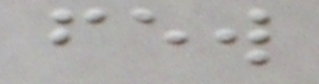few
